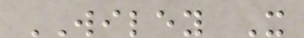WILEY X
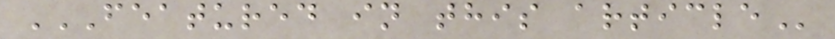FEATURED IN THIS ARTICLE
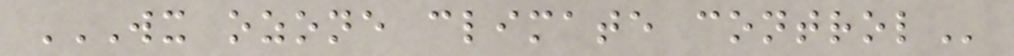WX OZONE CLIMATE CONTROL
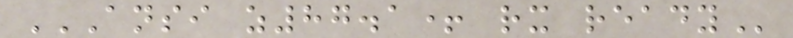ANSI Z87.1+ RX READY
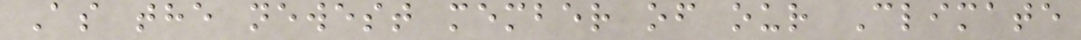As the newest member of our Climate
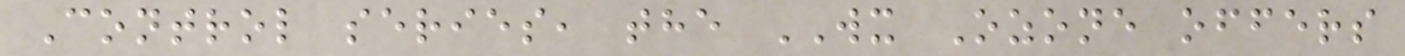Control series, the WX Ozone offers
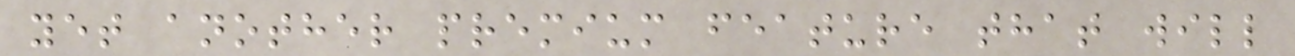yet another premium feature that will
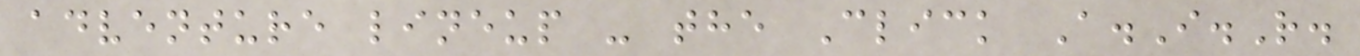adventure lineup - the Click A.I.R.
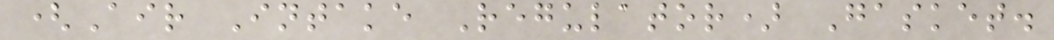(Air Intake Regulator) Gasket.
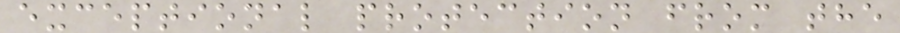exceptional protection from the
